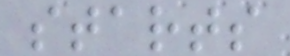starts
